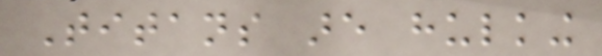Titans are hulking
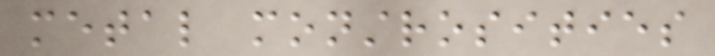metal monstrosities
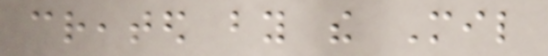created by the Mil
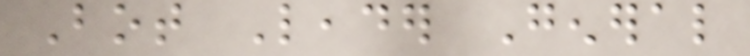Bot Leader General
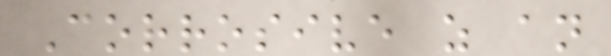Corrosive as an
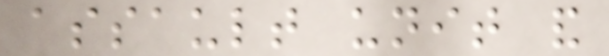assault unit and
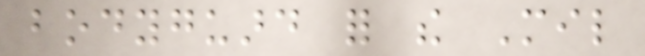bodyguard for the Mil
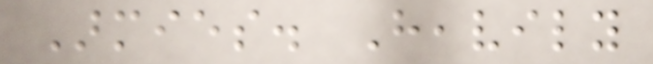Armies. Heavily
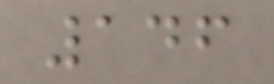146
